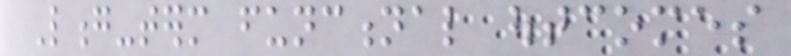Long-term functional outcomes
